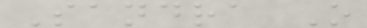Sandra O
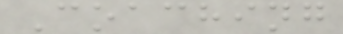Coaching
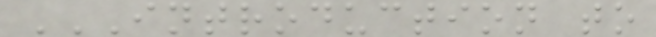INTRODUCTION TO
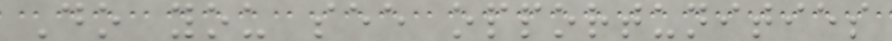Do you see opportunities
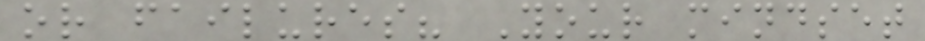or failures? Your mindset
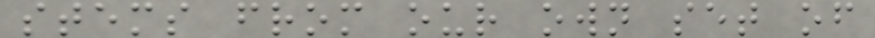stems from our own set of
